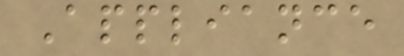Appliance
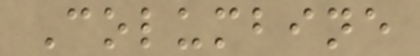Columbine
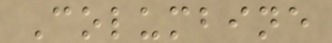Columbine
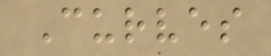Curves
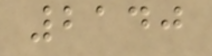2140
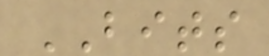BITS
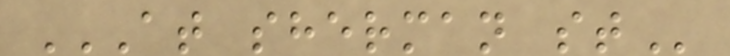AT SHERMAN ST
